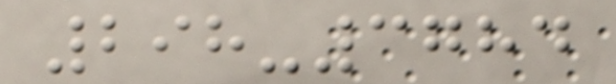298-3784
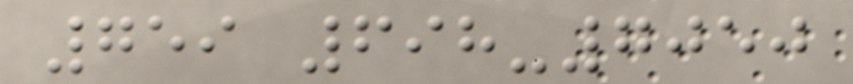759 698-7050
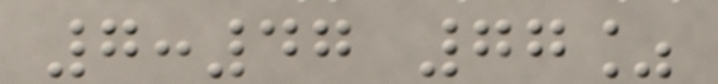7:47 77%
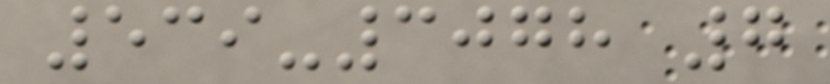539-3078 7
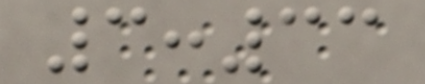3:33
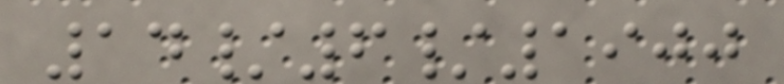14/6/1900
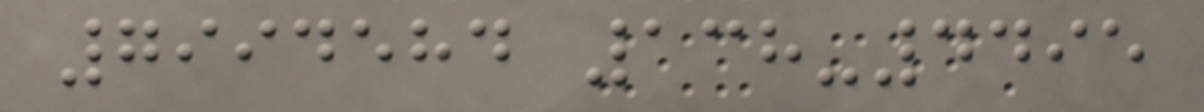7994584 138-4495
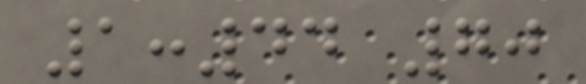1:44 70
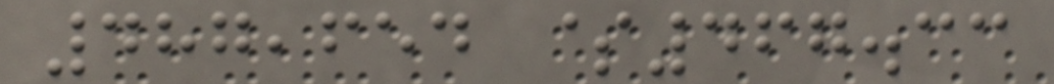487,654 $467.33
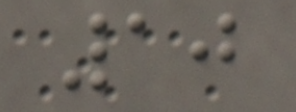10
